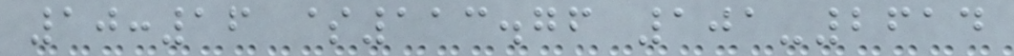10:16 $113.76 101-2614
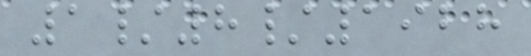1/8/1928
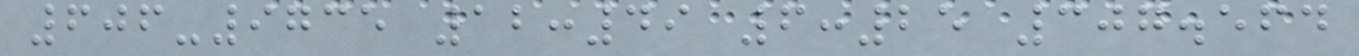606-9735 12:49 6:25 307.564
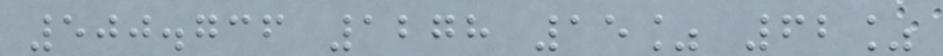500.736 1278 15% 62%
